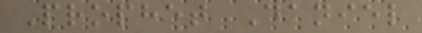Prophet Daniel
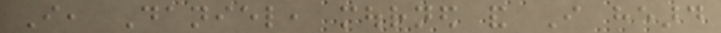I, Daniel, mourned and I heard
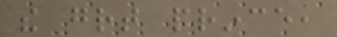the great prince,
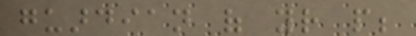guardian of your people;
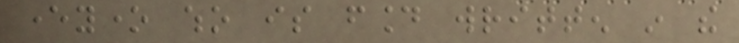everyone who is found written in the
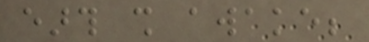earth shall awake;
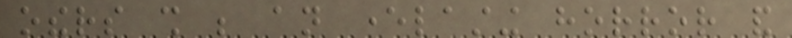others shall be an everlasting horror and
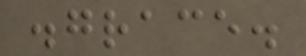disgrace.
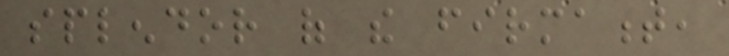splendor of the firmament,
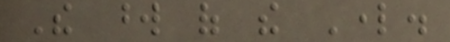The word of the Lord.
